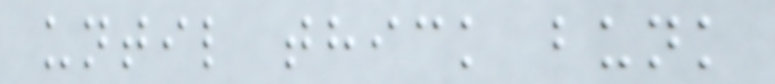until thick bunk
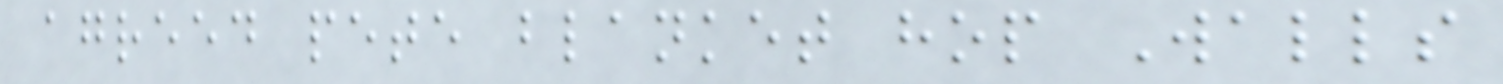agreed pete blanket hop Walls
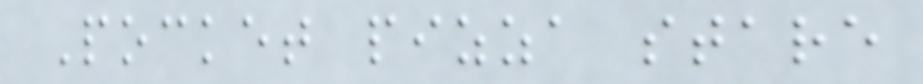Pocket pizza stare
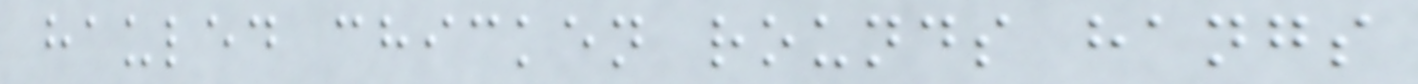hauled chicken rounds hangs
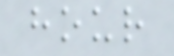hour
